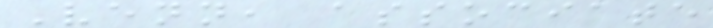Venn, associate
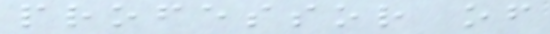professor of
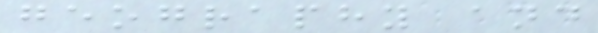geography and
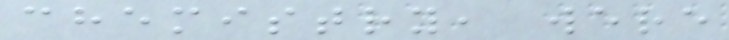chemistry, were
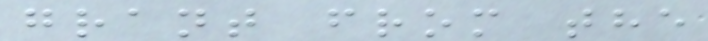grant from the
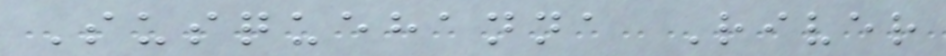Susquehanna River
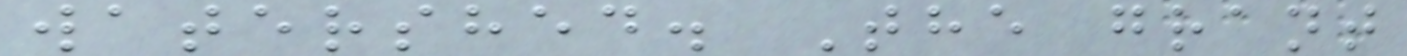watershed. The grant
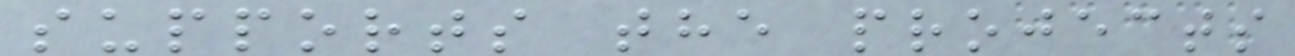supports the projects
